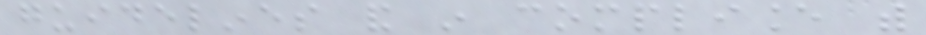guidelines and in compliance with
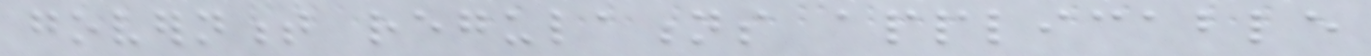government regulations applicable
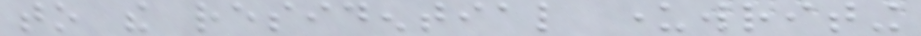to the residential underwriting
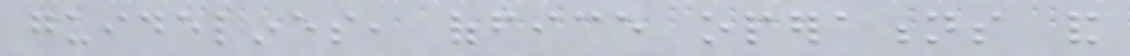guidelines, office operations and
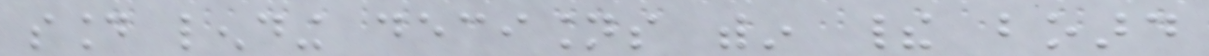sound lending decisions within their board
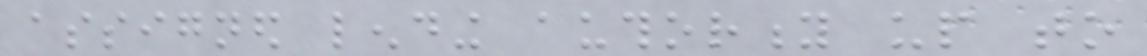assigned lending authority up to
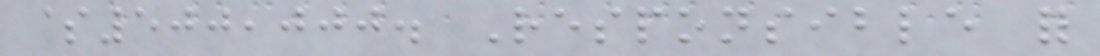$500,000. Responsible for
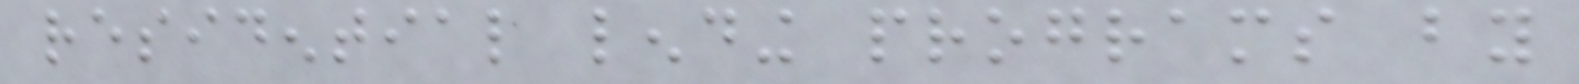residential lending programs by
